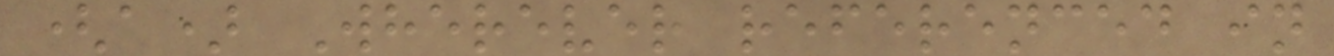(a) Wherever referenced in
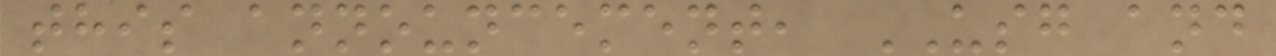this announcement, USG and
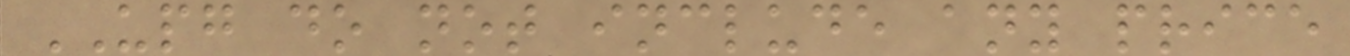UPG do not include any price
